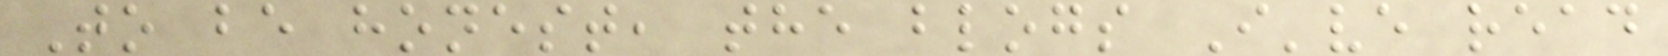To be honest, the blogs I've read
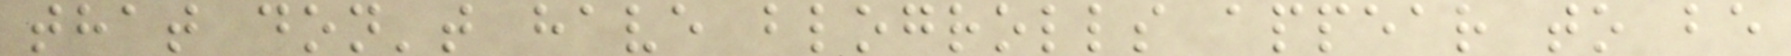that don't have blogrolls appear to be
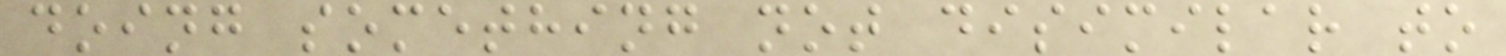doing something not disimilar to
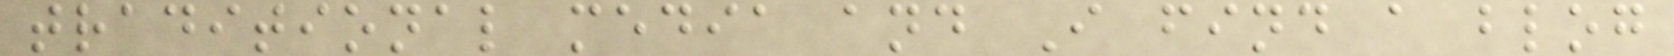traditional media and I find a blog
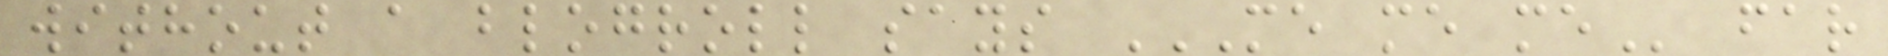without a blogroll says ME ME ME far
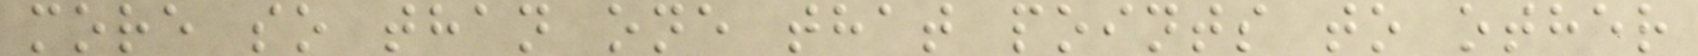more so than one that points to other
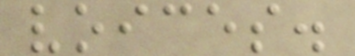voices.
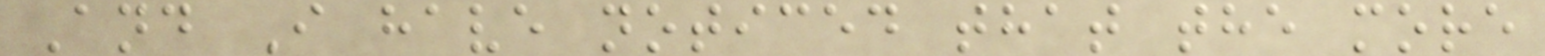And I have noticed that the more
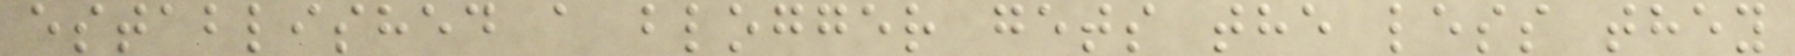established a blogger gets the less they
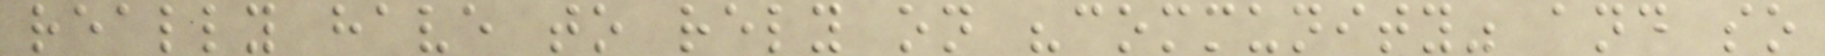really have to rely on "community" and so
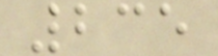235
